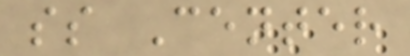ss Center
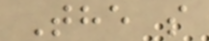The s
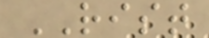RIST
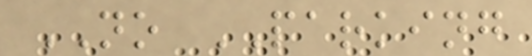NO PARKING
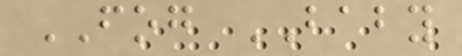FOG BABY
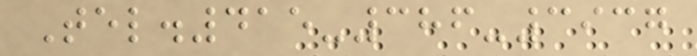Tel.415-386-3937
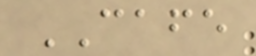CAFE
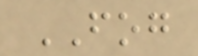FOG
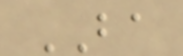BA
